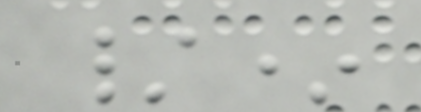/*
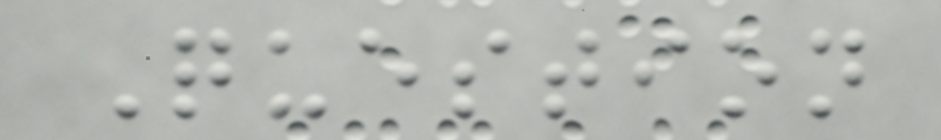Question
